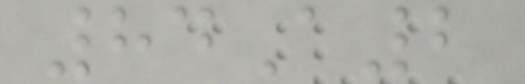84A2
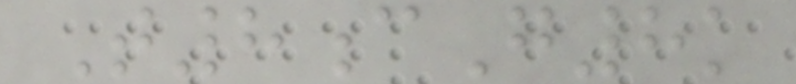T8cG8k
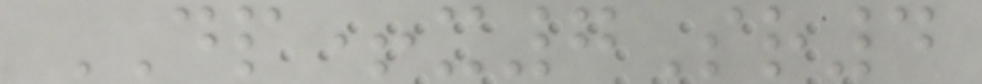DP+x7Sr4
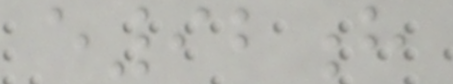e92h
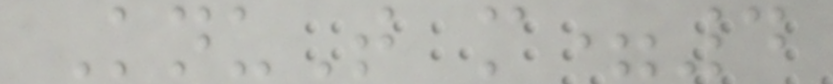KnuT m=4
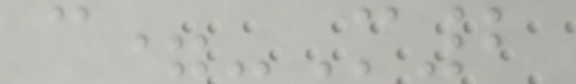c=-M2
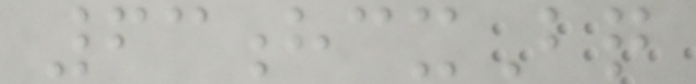63hcxBq
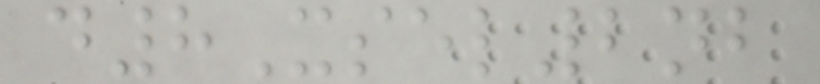d8Xsel2nb
